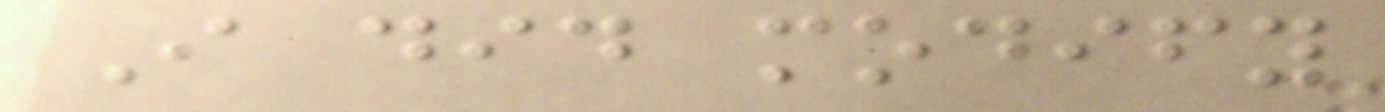I did modify
